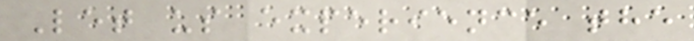Let us experience the
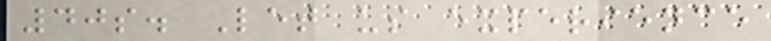40s. Let us experience
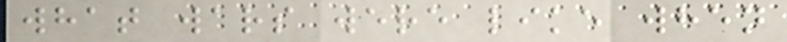what wars were like when
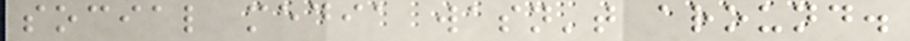social media wasn't around.
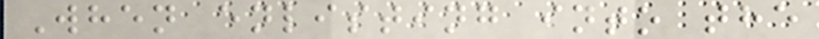When enlisting into the
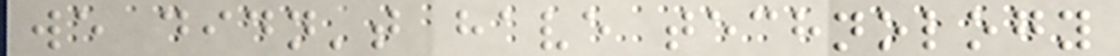we didn't have technology
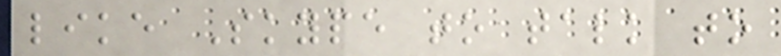like Skype to talk to
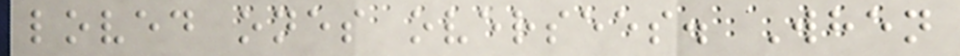loved ones oversees. When
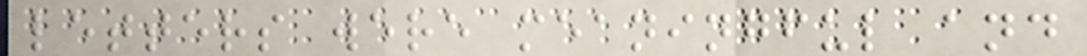letters were meaningful and
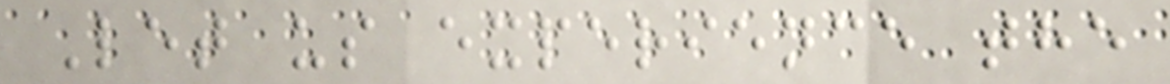Let us experience the
